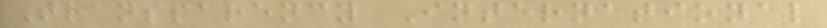Transparency International
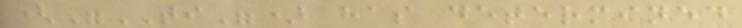("TI") has determined
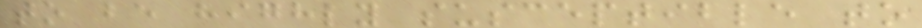to be highly susceptible to
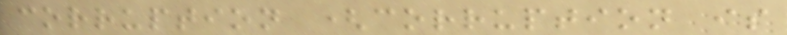corruption (corruption is
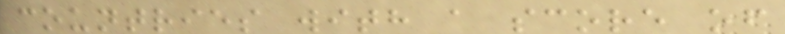countries with a score of
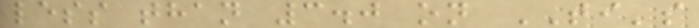less than 3.0 on TI's
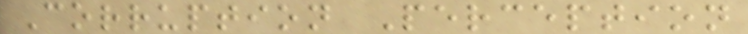Corruption Perception
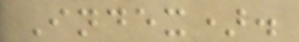Index).
